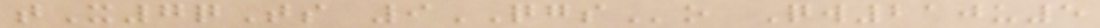tX7qTs 9QGSo Qw210u5
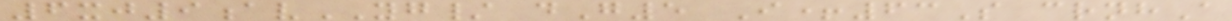6xj9avYG/ dG5 I+63S crnhA
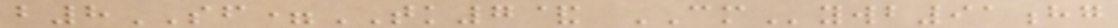b8SF=TK7& CMywb91hg
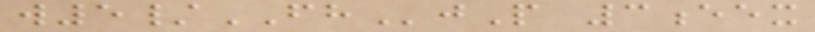w5/FHjP 3eex
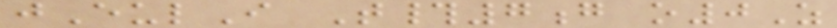jEulI T#7g o0Z
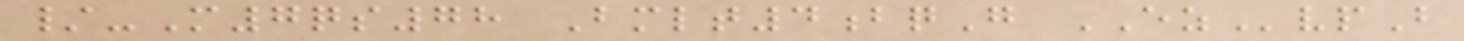/-M7qs78 Bmlt4bqG EZvpB
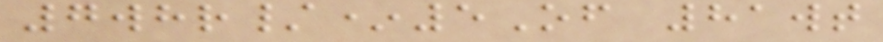7whr/*5Of 81wt
